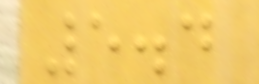5.4
